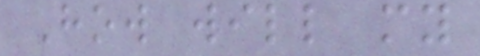How will my
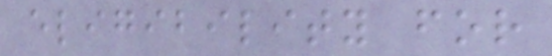eligibility for
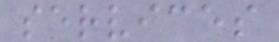services
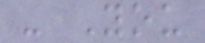- You
